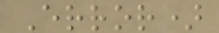Error)
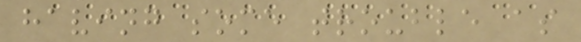having some trouble as
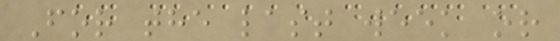For the last week or
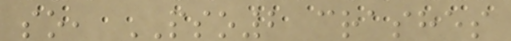so, PSO2 crashes
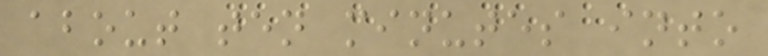about ten minutes into
